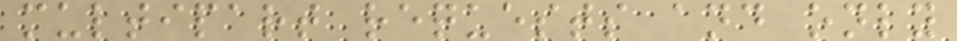multipart requests and only
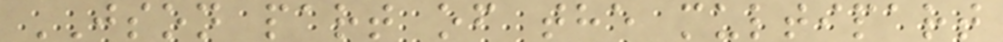JSON part of the multipart
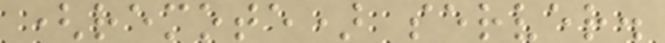(remote) server.
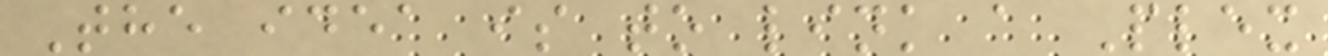The idea is to link a Plex
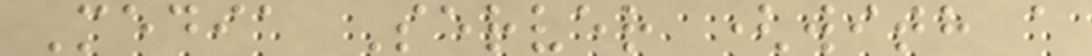Media Server (with a
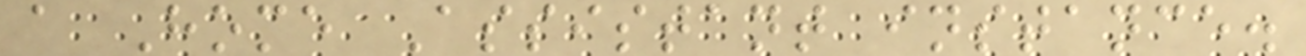a Home Assistant instance.
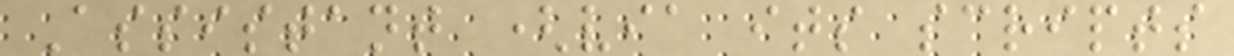Assistant (via its scripts
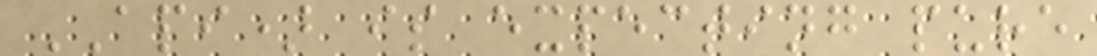API) is expecting pure
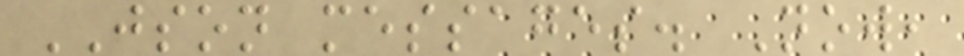JSON messages. Now,
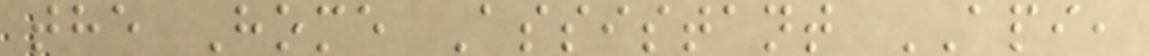the Home Assistant API,
